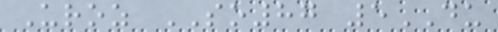Uroz SO87 5DU
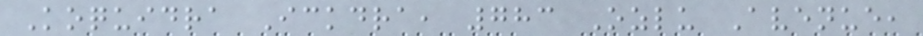Koquidra Ickdra, 783 Ozlu Avenue,
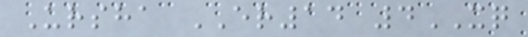Ursha ER14 4XQ
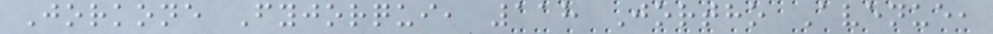Jorkone Fyjorqui, 118 Jortho Avenue,
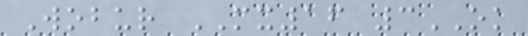Wobur MX16 3OK
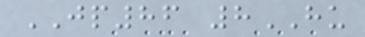JP86 8HU
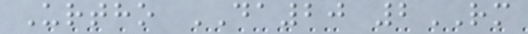Urtho DA20 2RM
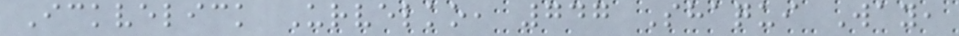Ickvelick Urvelko, 747 Shaqui Way,
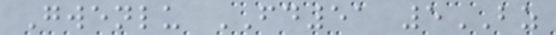Gwenlu FD51 5BZ
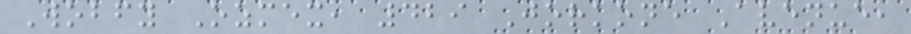Wobfy Ozmex, 429 Jorkone Avenue,
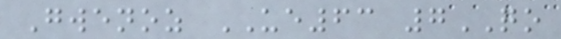Gwenoz UE63 7QO
